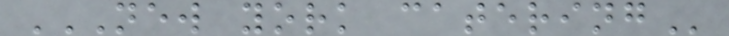NEW YORK CATERING
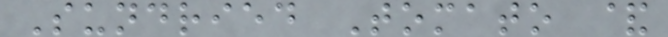Sundried Tomato &
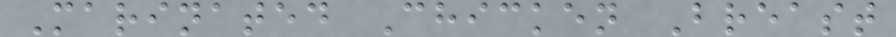Marinated Chicken Breast
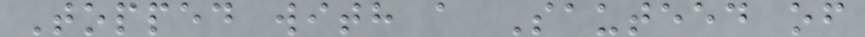Topped with a Sauteed of
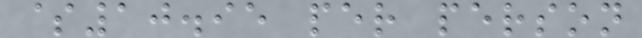$10.95 per person
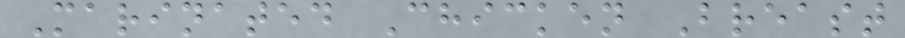Marinated Chicken Breast
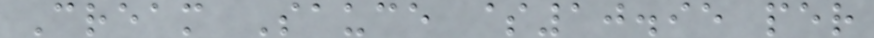Cream Sauce $10.95 per
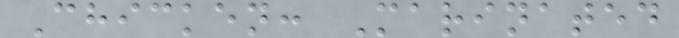Chicken: Marinated
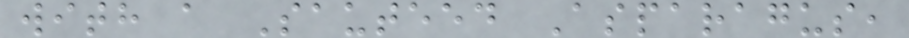with a Sauteed Asparagus,
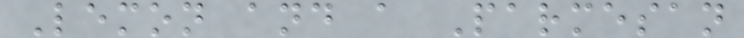Lemon and a Parmesan
